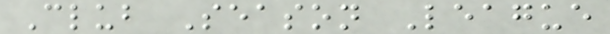Club Season League
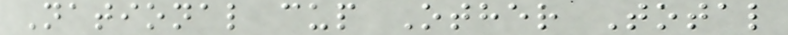National cup Other Total
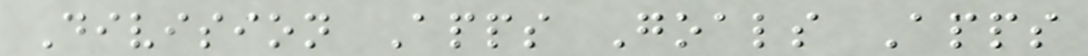Division Apps Goals Apps
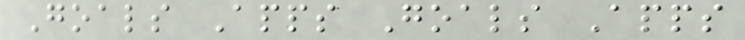Goals Apps Goals Apps
